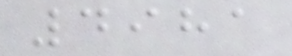4981
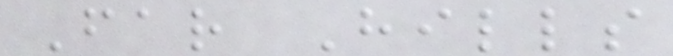Far Hills
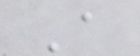A
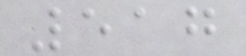517
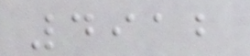4912
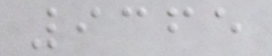9365
